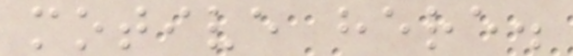motive here.
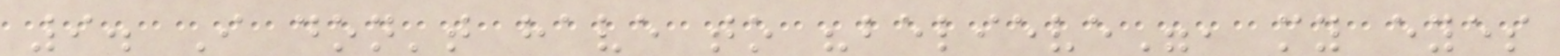9. I don't have to "believe", my eyes
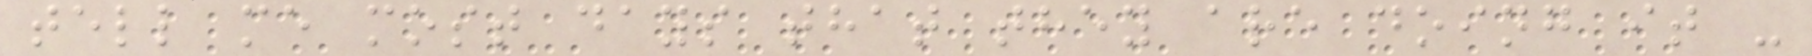tell me most days that they are doing it -
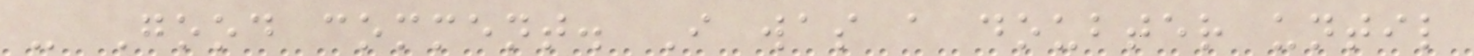- Good comment. I was a doubter until
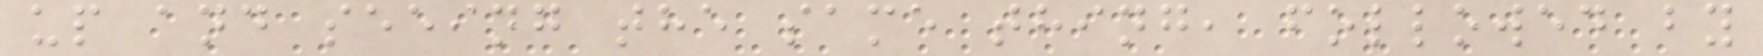up and seeing the same thing, followed by
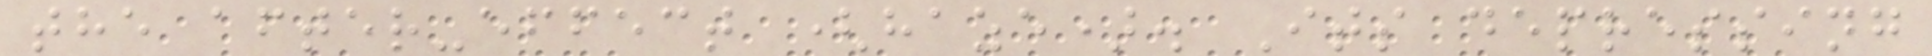the after-effect (haze). Its depressing
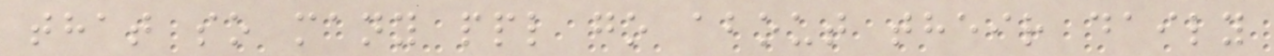that so many ppl go about their daily
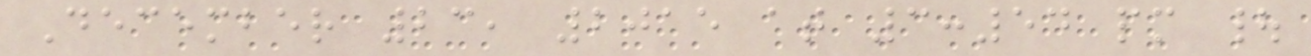December 23, 2015 at 3:54 pm |
